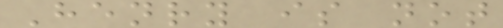Henry is not
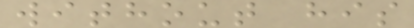without his
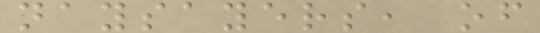naysayers, of
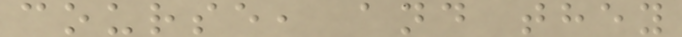course, and they
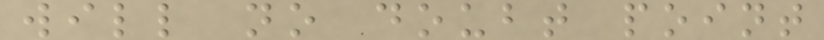will no doubt point
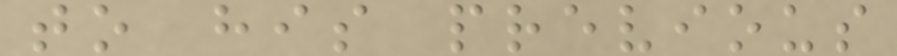to his previous
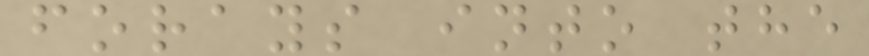forays into the
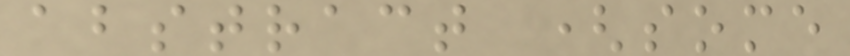abstract (some
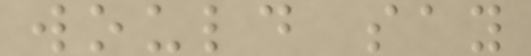would say
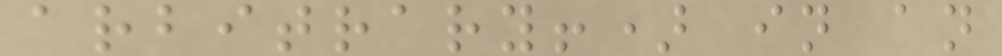arbitrary!) in an
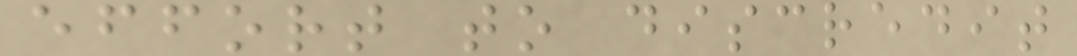effort to discredit
